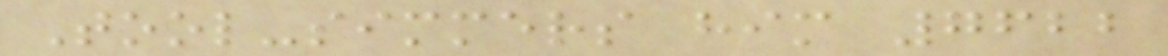Tool-simmers him 7622
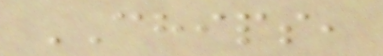CHIPS,
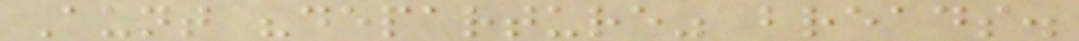Aunt "departure" breads.
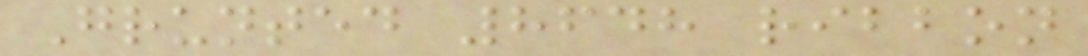Grunted 8648 ribbon
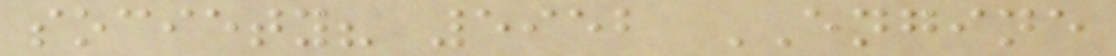society? 5952 ENGINE
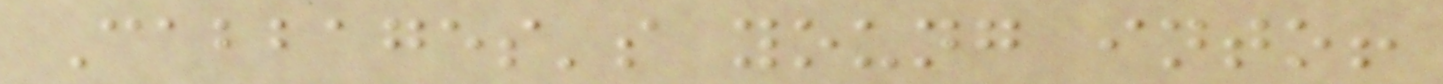Cabbages's young into!
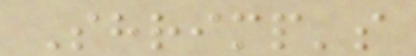Shrimp's
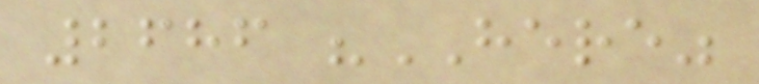2686 "HERE"
